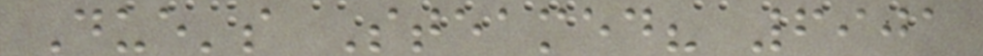Due's Steamed? 6901
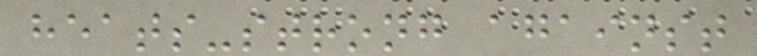heats-strong against
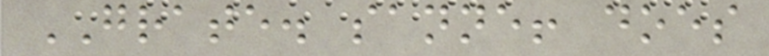GRATE. sanne! does
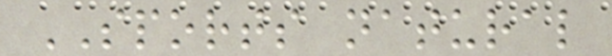SPORTS natural
